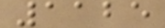1125
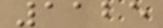1125
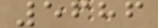5686
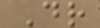Dr
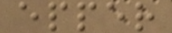epper
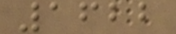1622
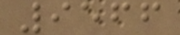9566
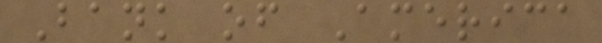Bank of America
